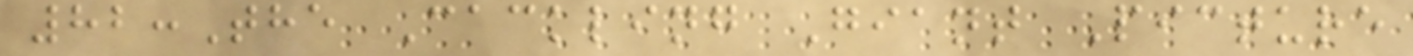82:The Cackling Giant Picture
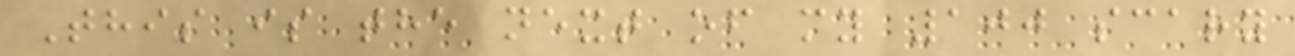This is the next of my 100 scary
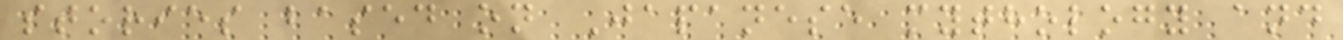stories based on Japanese mythology and
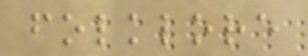folklore
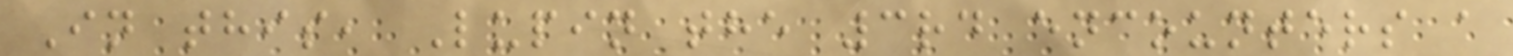In this, Lupin the 3rd encounters a
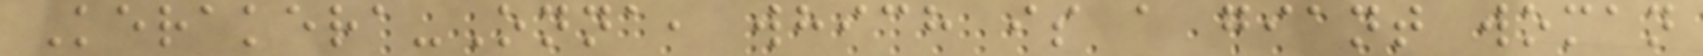Kerakera-Onna, which is a giant woman
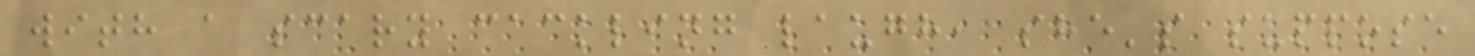with a scary cackling laugh, she's suppose
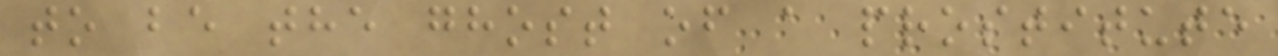to be the ghost of a prostitute
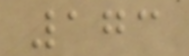173
